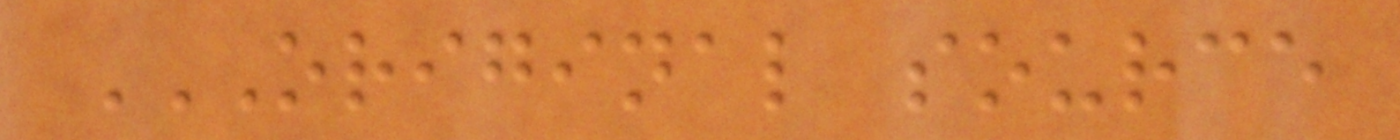ORIGINAL SOURCE
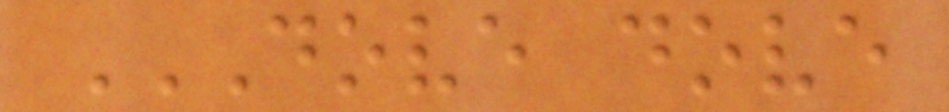DOVE DOVE
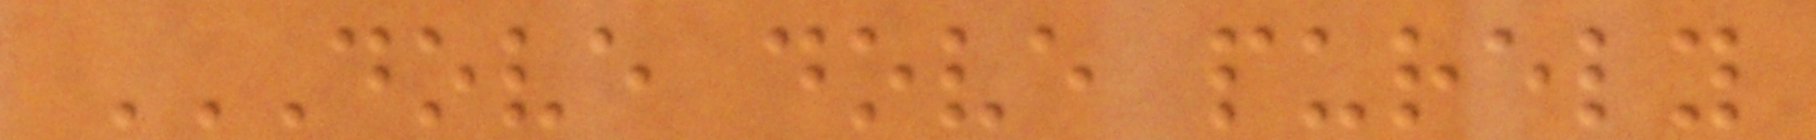DOVE DOVE PURELY
